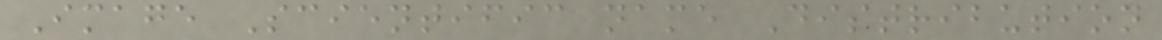Image Scientific name Distribution
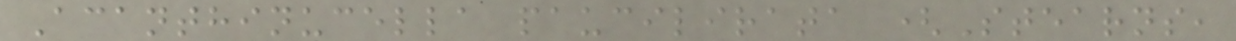Acanthinucella paucilirata (Stearns,
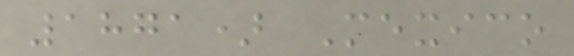1871) Mexico
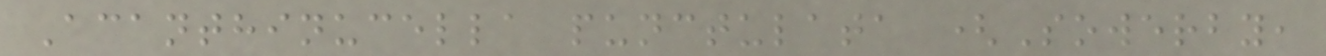Acanthinucella punctulata (Sowerby,
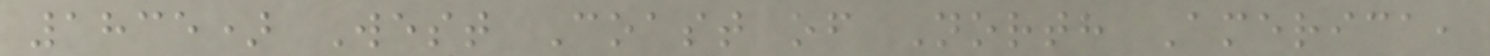1835) West Coast of North America,
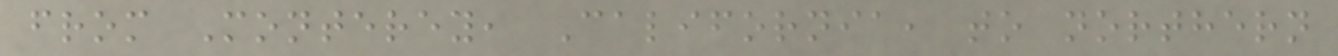from Monterey, California, to northern
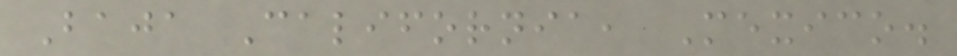Baja California, Mexico.
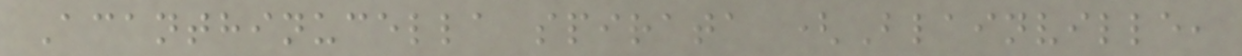Acanthinucella spirata (Blainville,
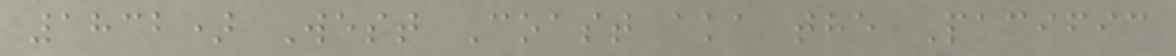1832) West Coast aka the Pacific
